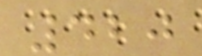420
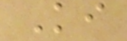Ki
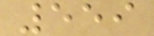559
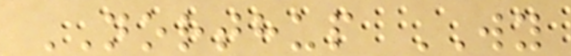NORTHUP WY
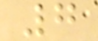7
